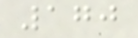170
